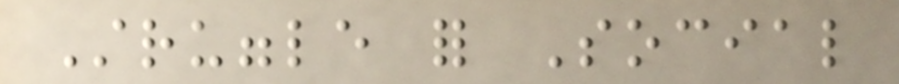Struggle for Social
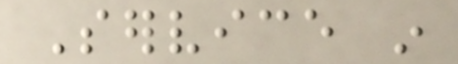Service in
